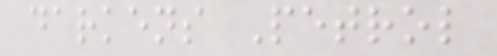darkens Petrol
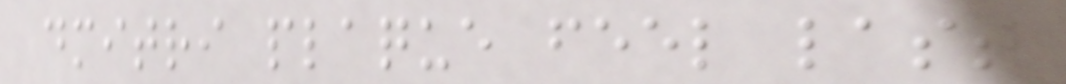dmitri plaque feel last
